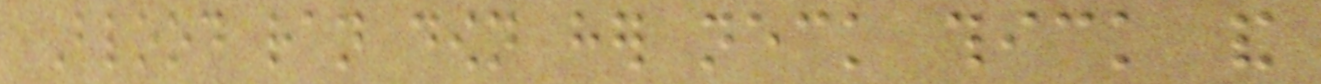Blood ran down her neck thick and
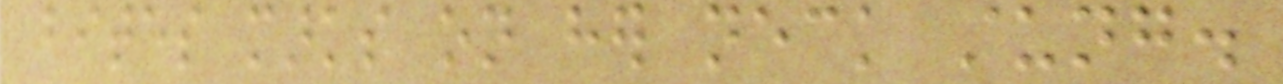bites marks on her neck stung.
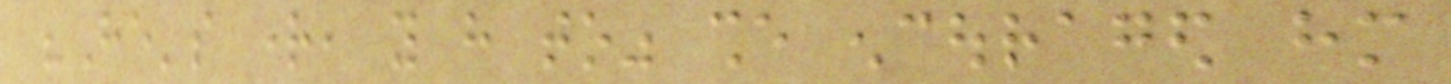"He's right, you have to" she encouraged him
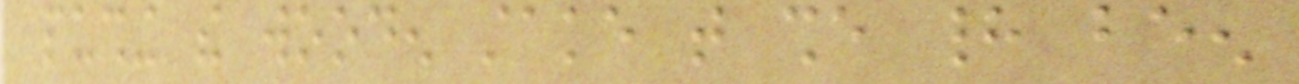pushing the wooden stake that she had been
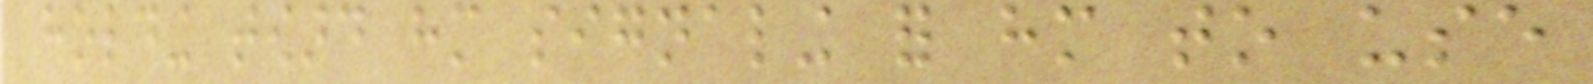holding toward him signaling for him to use
